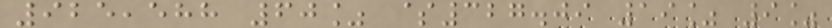925,588 60% $327.09 19% 9%
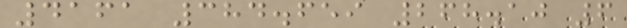4161 384.659 268.10 6
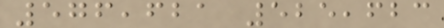576,621 525,623
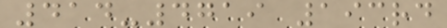414-4719 193rd
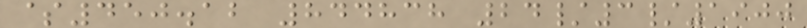$450.12 844838 24/3/1900
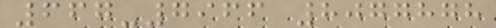667-7966 8077878
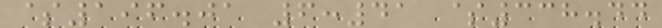$196.01 6:41 $338.44
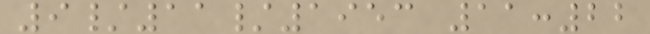9/11/1953 11:22
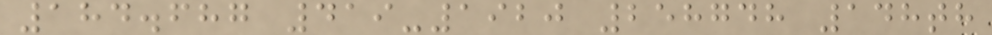184.687 419-1920 258748 148th
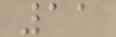11
